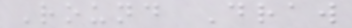Round Draw
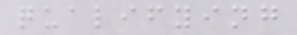qualifying
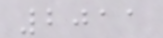2011
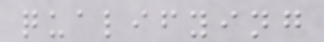qualifying
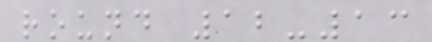round 12-13
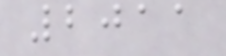2011
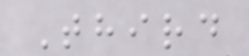Third
